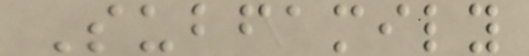Subfamily
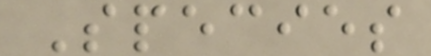Species
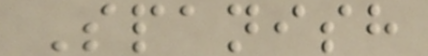Spanish
